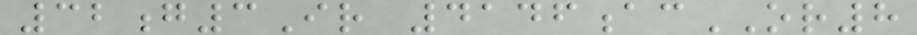32g3Ir 4146acOR8
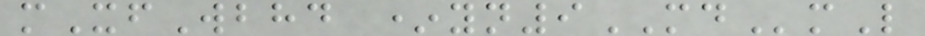mXfWbhd *yn9MDmL
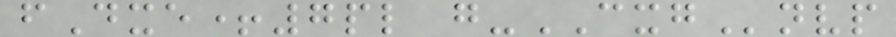fDxe+7pl g-CXGnvp
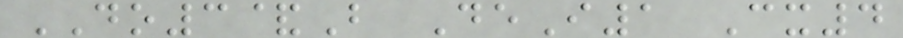DO3&B DeI1 Cx4
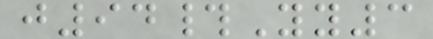j94#Yy3
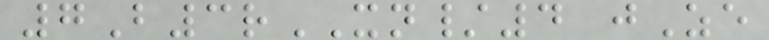7B3rXN/4 jZe
